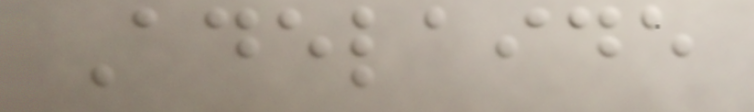Adelaide
